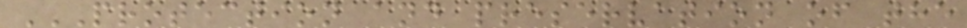PROTECTION AND PRESERVATION OF THE
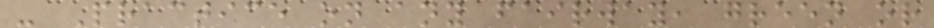- Practice on any fairway, green or
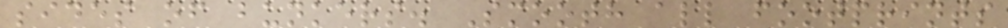sides of bunkers. Smooth all footprints
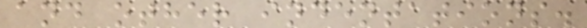and other indentations.
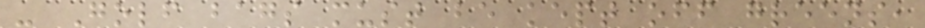- Golf bags must be kept off greens,
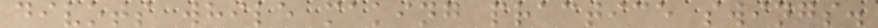divots while making practice swings.
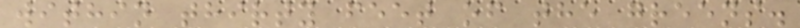within thirty feet of the greens.
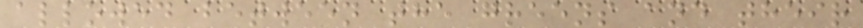allowed between the greens and their
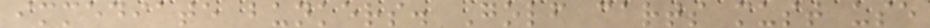immediate bunkers. Golf carts must use
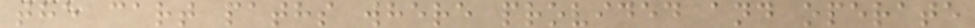the cart paths where provided and operate
